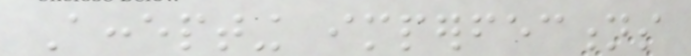Accepting imperfections
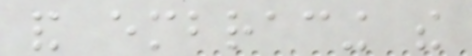and embracing the
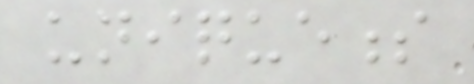uniqueness
